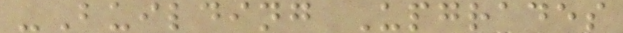-Building Upgrades
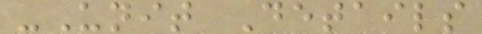-Unit Details
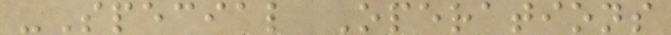-Special Operations
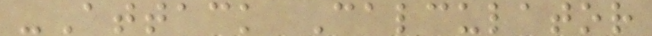-Attack Calculator
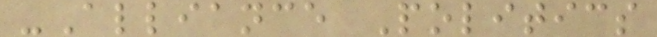-Alliance Politics
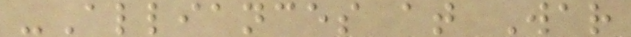-Alliances at War
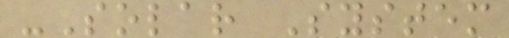-Solar System
